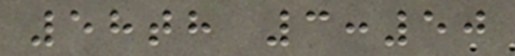58th 3:50
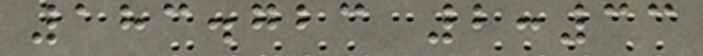183.723 2:33
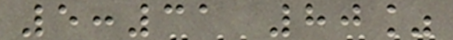5:31 80%
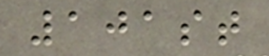101st
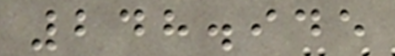248.945
